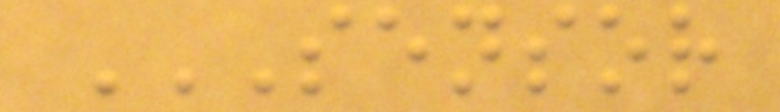SENSOR
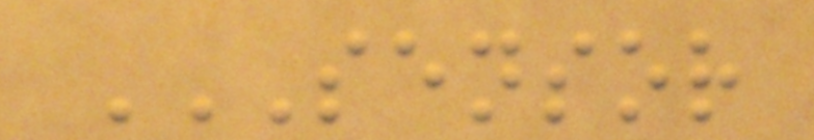SENSOR
